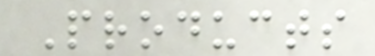Products
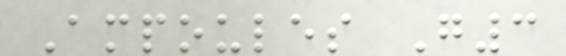Ampoules G3
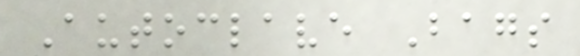Autoclave Bags
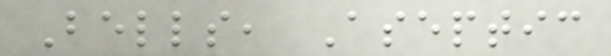Bells, Aseptic
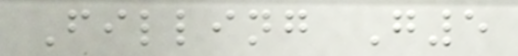Filling G5
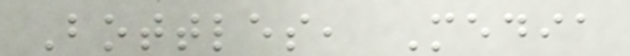Bottles, Media
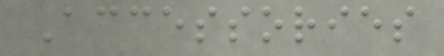Accessories
